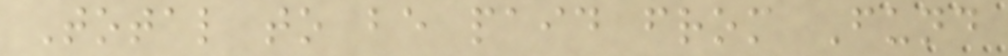Total to be paid from Fund
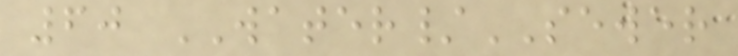60 WATER/SEWER
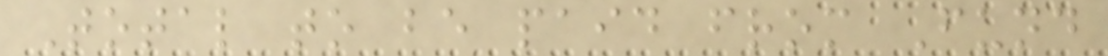Total to be paid from Fund
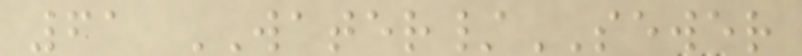61 WATER/SEWER
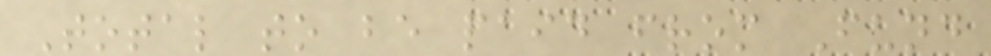Total to be paid from Fund
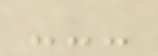---
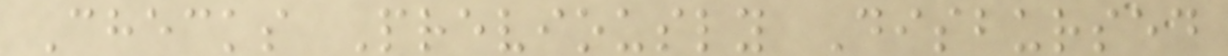Checks Previously Disbursed
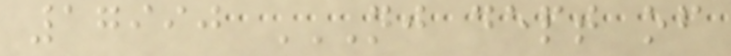17990 NJ DEPT OF
